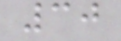30
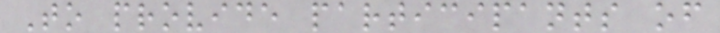To provide participants of
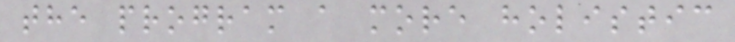the program a more holistic
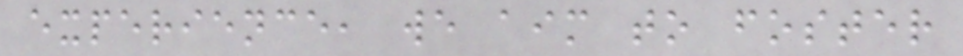experience, we aim to foster
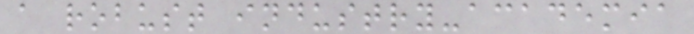a robust industry-academia
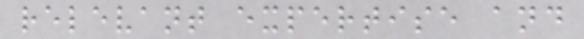relevant expertise and
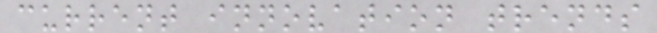current innovation trends
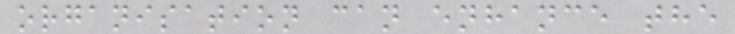organisation can enhance the
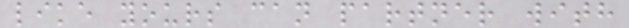like yours can partner with
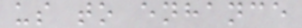us to enhance
